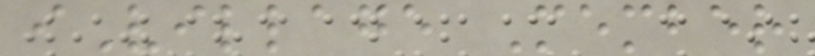iVillage Member
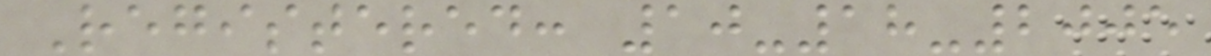Registered: 10-18-2005
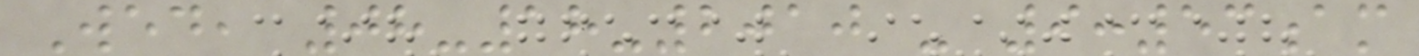Wed, 08-18-2010 - 9:53am
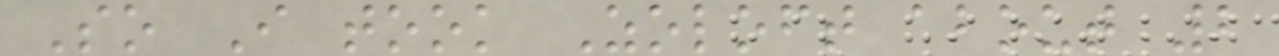So I took Zoloft about 2
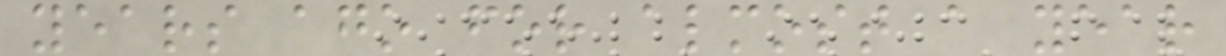years ago for almost a year
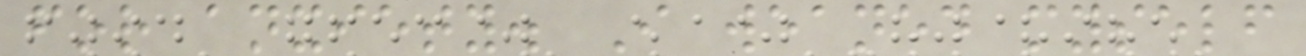for anxiety. I weaned myself
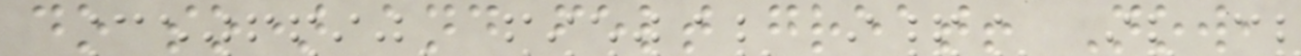do so) and felt great! Now,
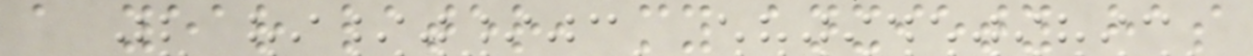a year later, my anxiety has
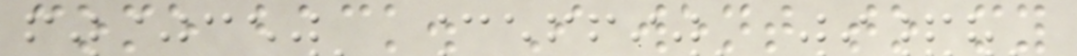come back. I went to my
